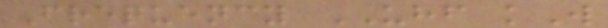Frequency UHF kW
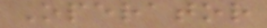Operator
